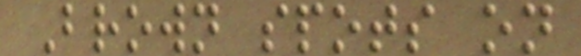Brown spots on
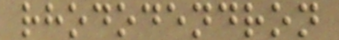rhododendron
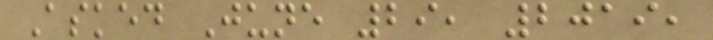Asked June 29, 2019,
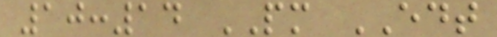10:14 PM EDT
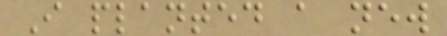I planted a new
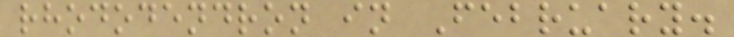rhododendron in February.
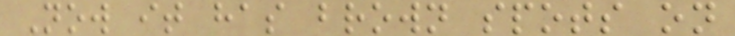Now it has brown spots on
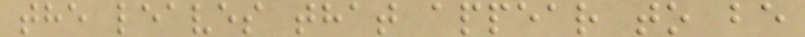the leaves that appear to be
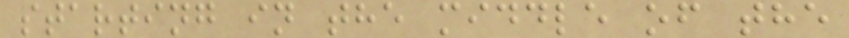starting in the middle of the
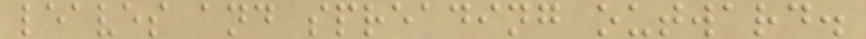leaves and spreading outward.
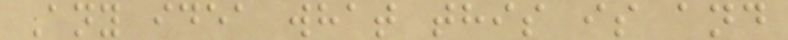Any idea what this is and
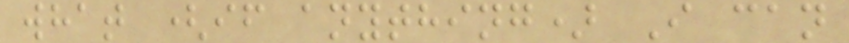what (if anything) I can
